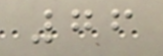76
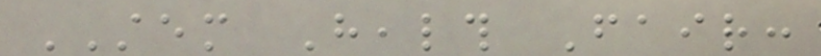STEM Health Fair:
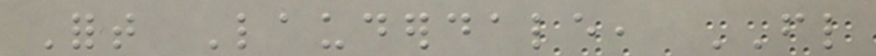Fort Lauderdale, FL
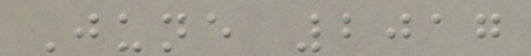June 2017
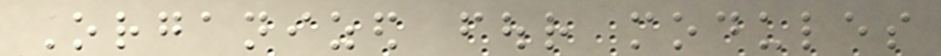Organized four modules
